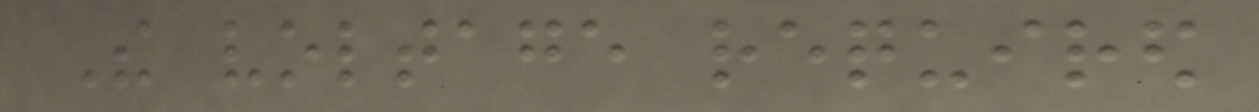The voltage required
